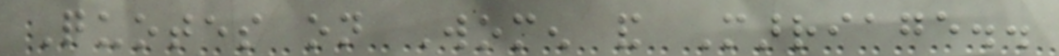Quotes on Women and Marriage..
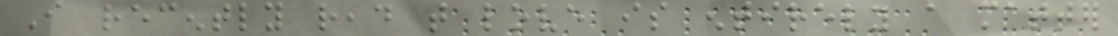I recently read that love is entirely a matter
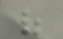of
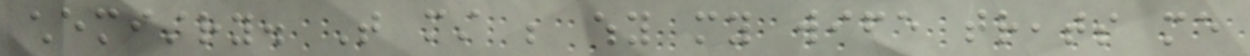chemistry. That must be why my wife treats me
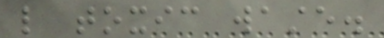like toxic waste.
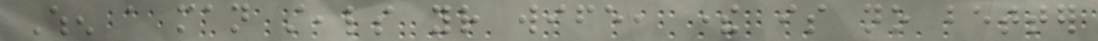When a man steals your wife, there is no better
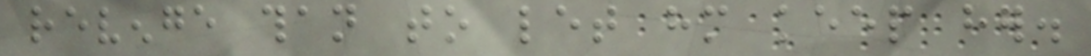revenge than to let him keep her.
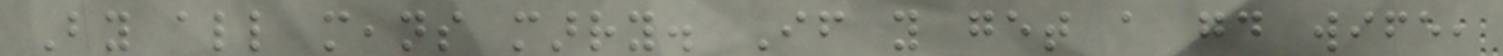By all means marry. If you get a good wife,
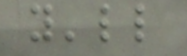you'll
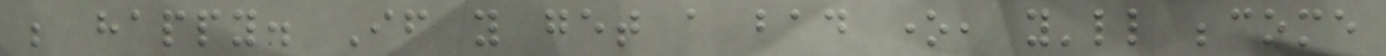be happy. If you get a bad one, you'll become
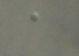a
